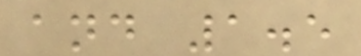and 1.5
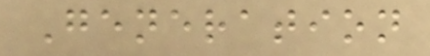Generation
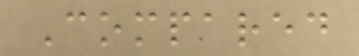Compared
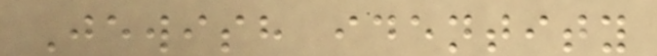Jewish identity
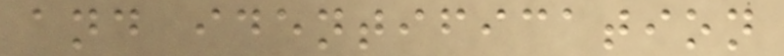and identification
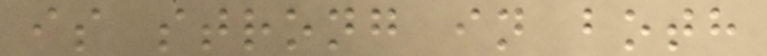is strong in both
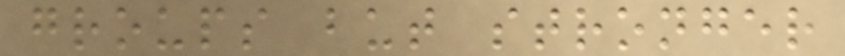groups but stronger
